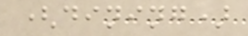(dining)
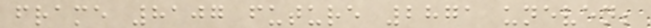frame 8107 future 2871 uneven;
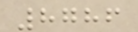8786
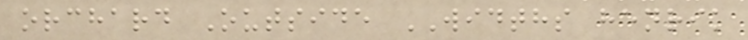orchard Outside WIDTHS henrik
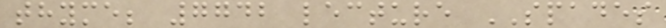thyme; 7742 lecture SPADES
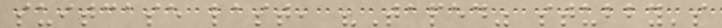suitcase last, "Taped" stubby's
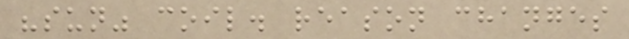"sun" coil. reason changes
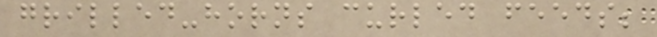grilled-horns curled feeds;
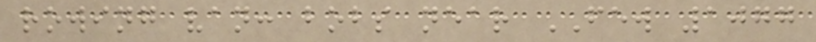rowing van: bobs near FEW 1077
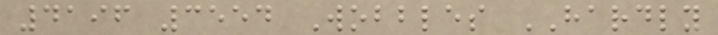4196 3554 Wobbles HARDLY
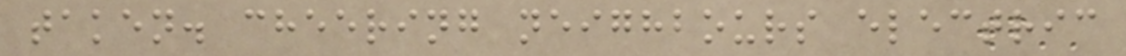taken. cheering neighbours electric
